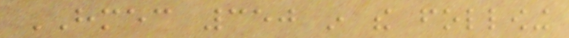HMEC 350 in the following
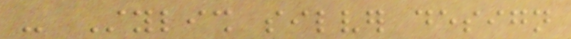- Stylish silver design
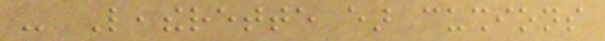- Leatherette ear cushions
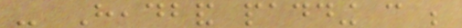- Headband padding can be
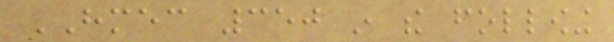HMEC 350 in the following
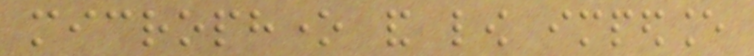microphone and low impedance
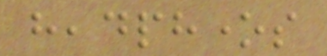headphones
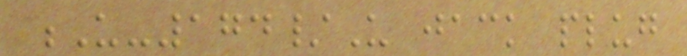U-174/U jack plug
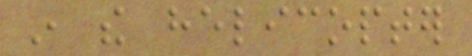in the helicopter
